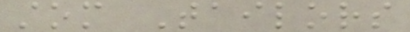stom Tailors
